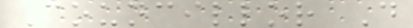Councillor D
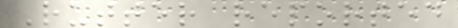Rutter reported
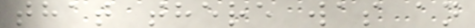that there was an
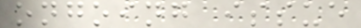ongoing issue
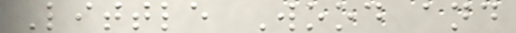Little Wood and
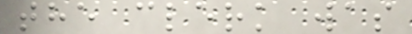the clerk was
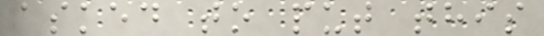asked to put this
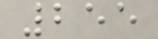255
